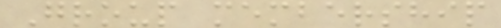Group membership
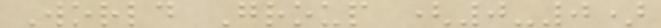World Group (0-0)
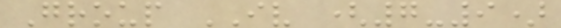Group IV (7-9)
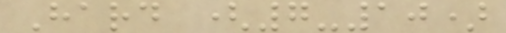Hard (7-10)
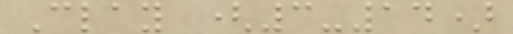Clay (3-14)
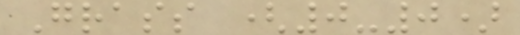Grass (0-0)
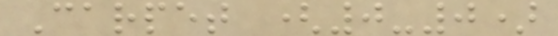Carpet (0-0)
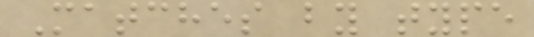Matches by type
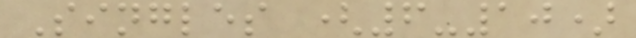Singles (6-10)
